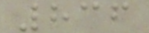836
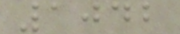1042
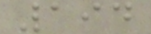194
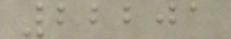22201
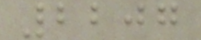2207
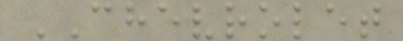CHEVROLET
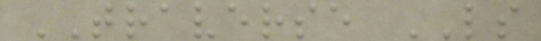TRAVERSE LS
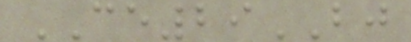CE29BJ
